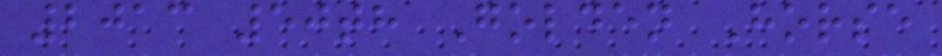2013 50th Golden Horse
